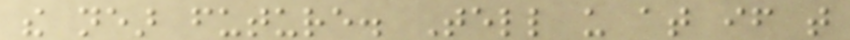the near future. Tell us at if that
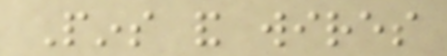Pins and wires
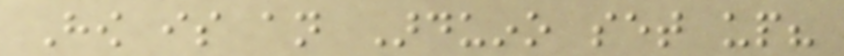How is an Arduino set up?
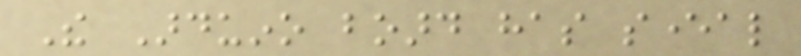The Arduino board has several
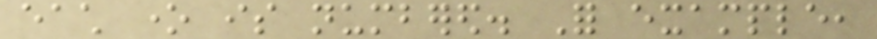each one is numbered. For example,
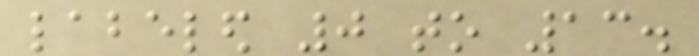labeled 0 to 13.
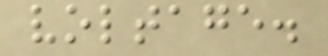voltage.
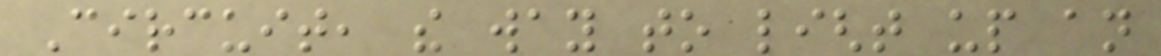Circuit, the way to light up an
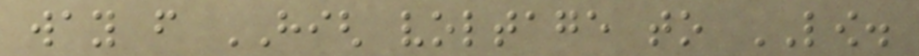way from HIGH voltage to LOW.
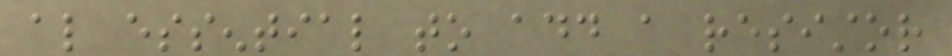also essential to add a resistor
